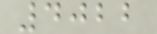4022
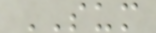SUM
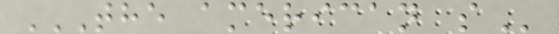THE AMERICAN S
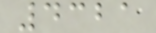4321
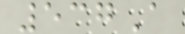537A
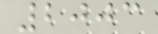2003
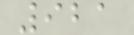921
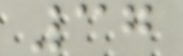37
